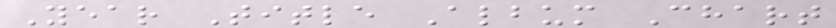Year Title Album Chart
